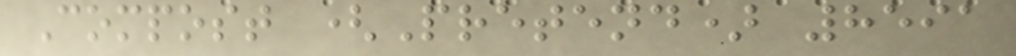Compost (Pretend) 8591
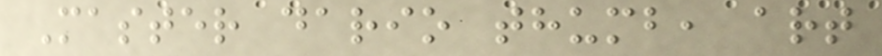Master dario thumb, art
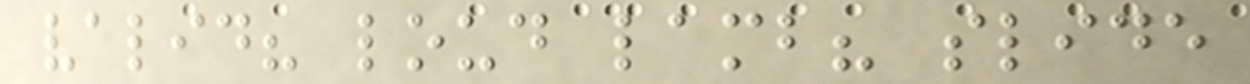valid? loud lamb? slide
